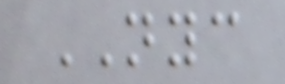NYC
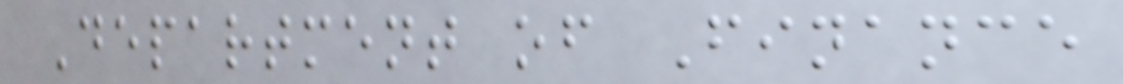Department of Finance
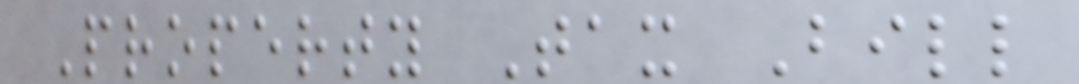Property Tax Bill
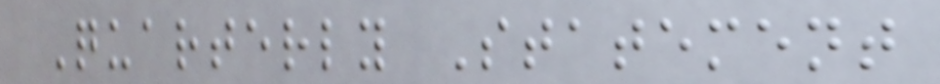Quarterly Statement
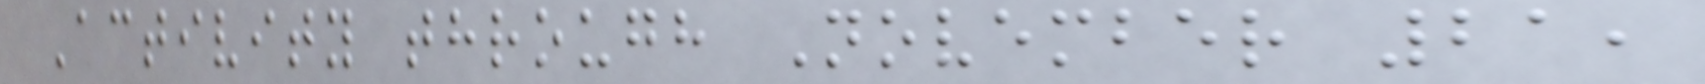Activity through November 21,
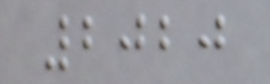2020
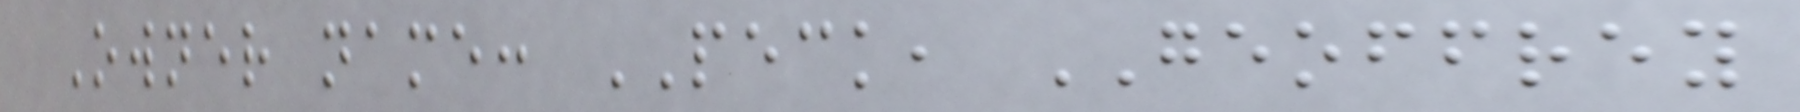Owner name: PECK, GEOFFREY
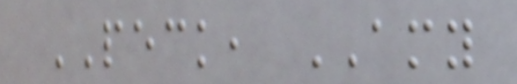PECK, AMY
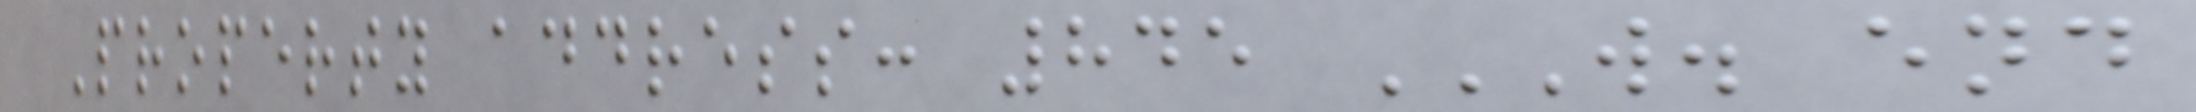Property address: 845 W. END
